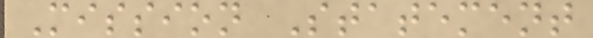Mission Statement
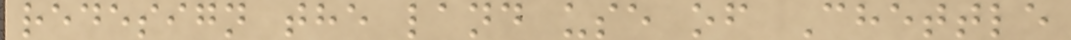redesign the land use of Chettle
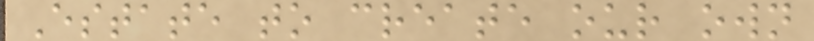Estate to create our own
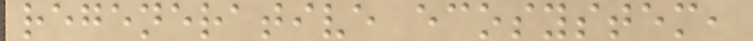regenerative ecosystem,
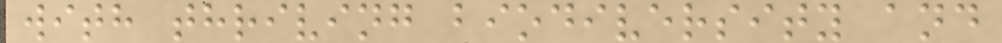with thriving biodiversity and
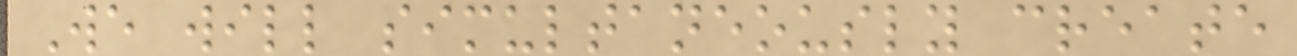We will simultaneously create
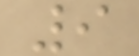9
